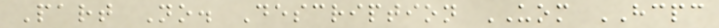Part No. Description UOM HCPC
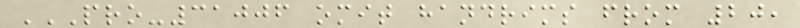PRO-31006 OMIT HANDRIMS FROM 20,
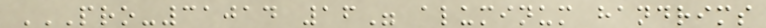PRO-31014 16" ALUMINUM HANDRIMS
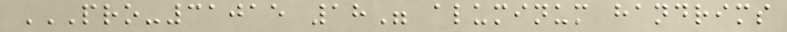PRO-31015 18" ALUMINUM HANDRIMS
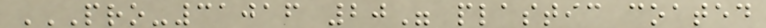PRO-31016 20" PLASTIC COATED
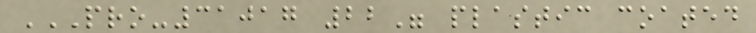PRO-31017 22" PLASTIC COATED
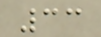33
